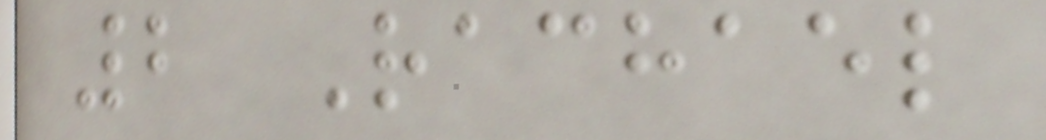2 Rachael
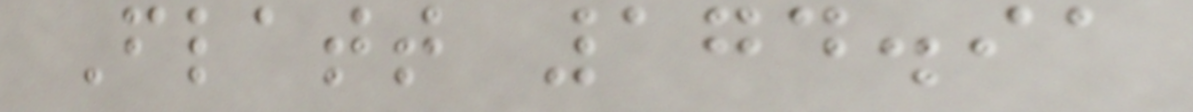Flatt 174.91
